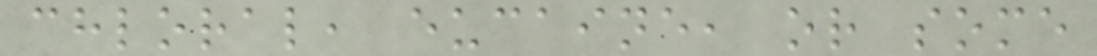chloral, eucaine, or some
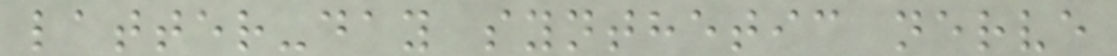latter-day synthetic nerve
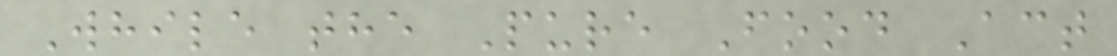While the Pure Food Act
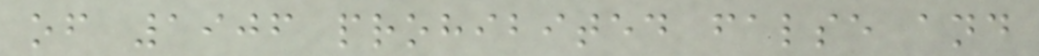of 1906 prohibited false and
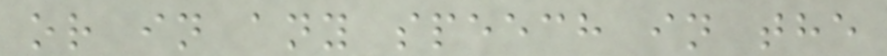or in any speech in the
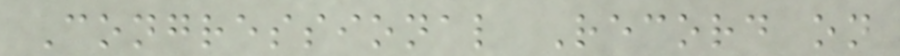Congressional Record on
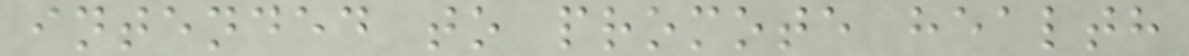intended to promote health
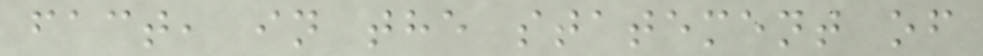fact, in the statement of
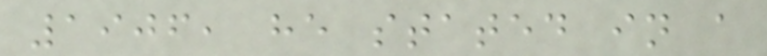1906, he stated in a
